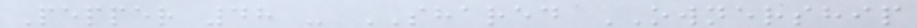Pepper 48 - SHARED OWNERSHIP
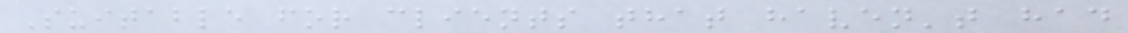Suitable for clients that haven't had
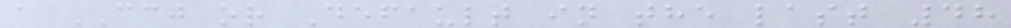a CCJ or Default in the last 48
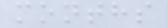months
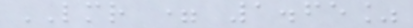LMR = 1.65%
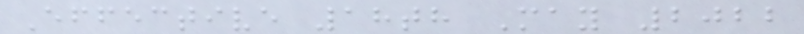Effective 18th May 2022
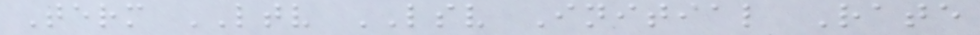Term LTV LSV Initial Rate
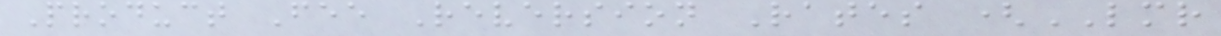Product Fee Reversion Rates (LMR
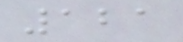121
